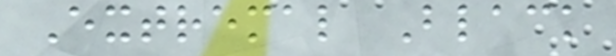Extremal Black
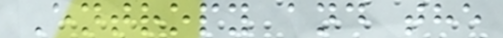Entropy and the
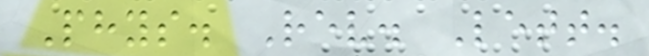Phys. Rev. Lett.
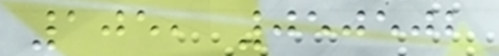105, 050502
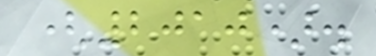(2010).
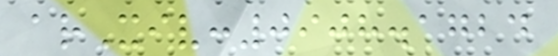arXiv:0908.1724
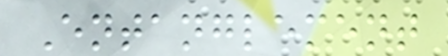Entanglement
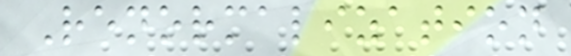Renormalization
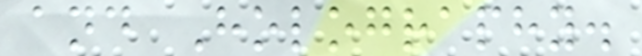and Holography.
